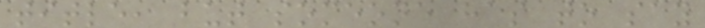title, but someone has to say
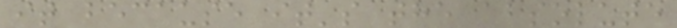it because it's the absolute
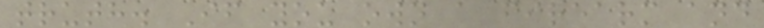truth. If you own a firearm and
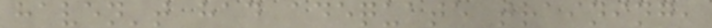haven't had adequate training,
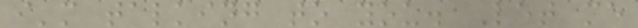i'm talking to you. Let me
